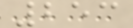253
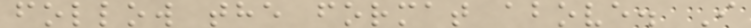follow the format above. I
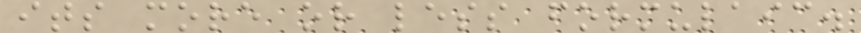its more or less formulaic.
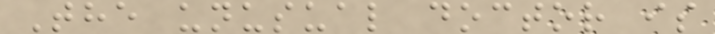The unusual doctor is
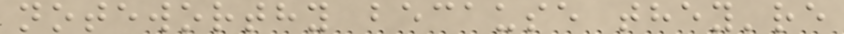noteworthy because they're
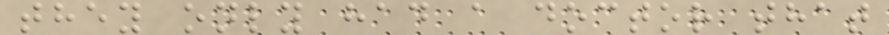they only had a doctor that
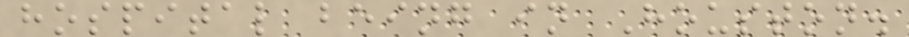hospital being in Houston.
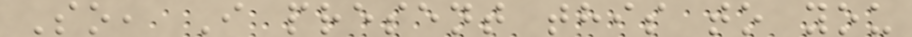So, I present this to you
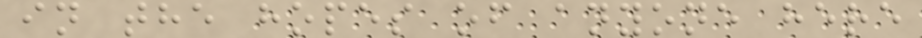in the hopes of anyone here
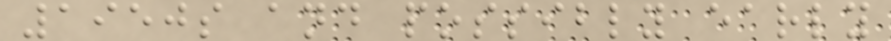1950s and possibly early
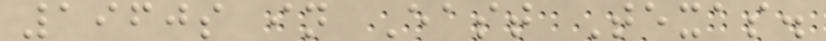1960s in East Texas.
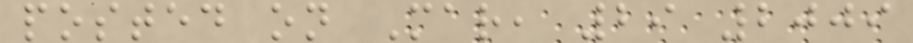posted on Mar, 29 2009
